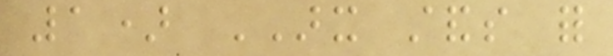1) ARX stands for
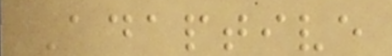Adaptive
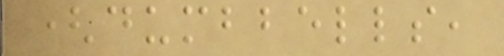(dumbbells,
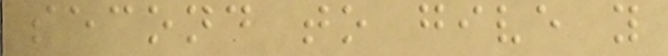second to give you
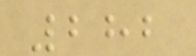282
